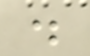.
